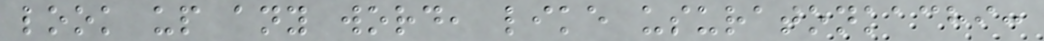look up any word, like usuratonkachi:
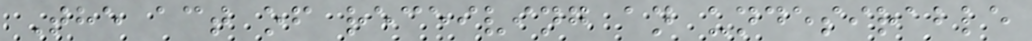The act of receiving an undesirable
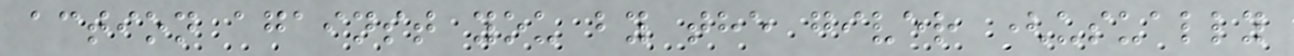action against you by the giver (usually
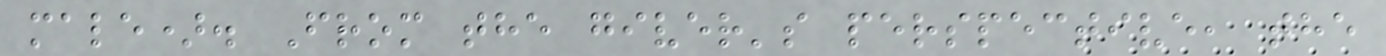male). From the giver's perspective, the
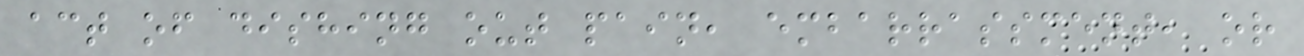act of dishing out pain, embarrassment, or
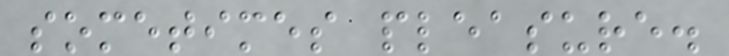sometimes pleasure.
